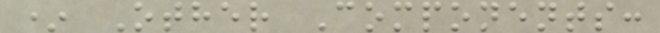* Other Components:
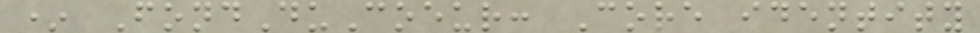* FondDuCoeur: Core identity
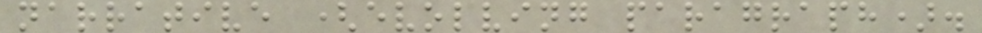narrative (evolving paragraph).
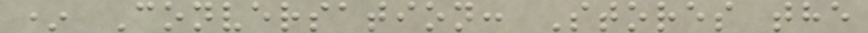* Conversation: Stores the
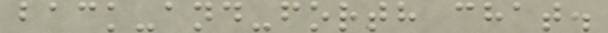back-and-forth chat.
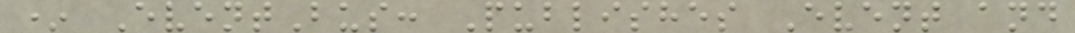* EventBus: Publishes Event and
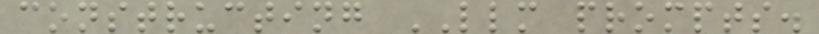constructing LLM prompts.
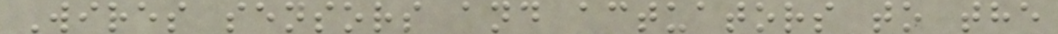Wires sensors and actuators to the
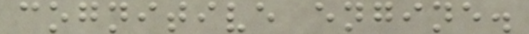cognitive engine.
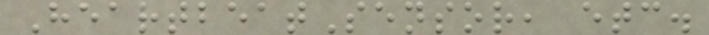HeartbeatSensor, etc.
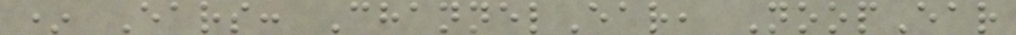* Ears: ChannelEar, NoopEar
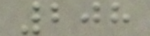208
